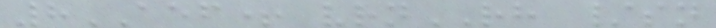8AEF+ vrnRH /sn
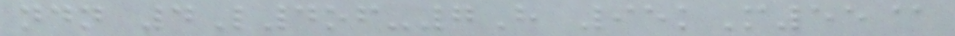ndn 4L4of-7H 95kM55@
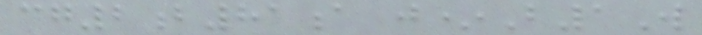cg2b81a j*B1W
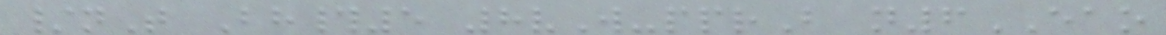/nT Bh#5 8vW-pprB n6EAO
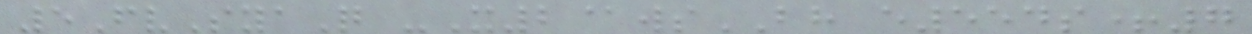5FvSyaQ -X2@wsBH e554s+7
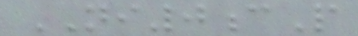NI0cP
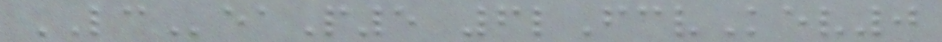LCeaP5 6lFcvKev0
